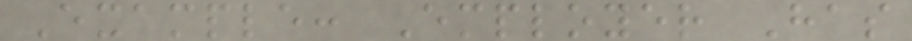Example: Employer Has
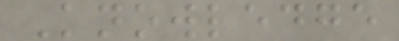Knowledge
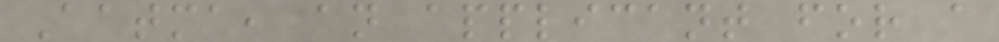Aatma, an applicant for a
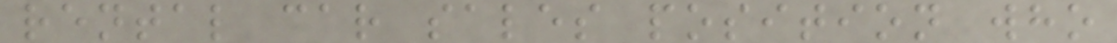rental car sales position who
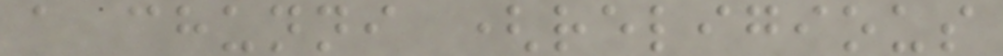a chunni (religious
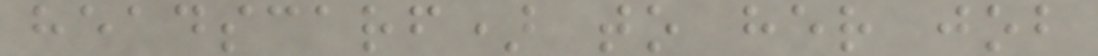headscarf) to her job
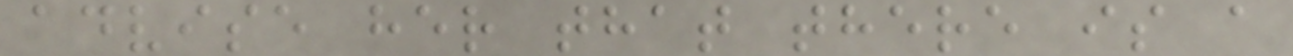advise her that there is a
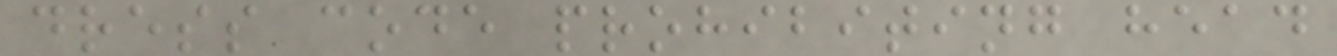dress code prohibiting head
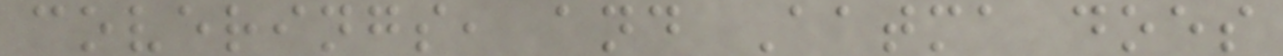coverings, and Aatma does
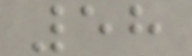58
